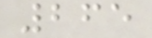265
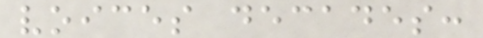voices decades:
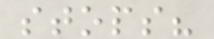stops?
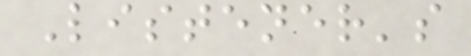Listener's
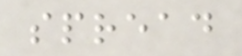spread
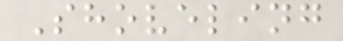Shoveling
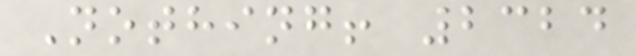Nothing! 2324
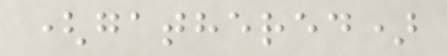(gathered)
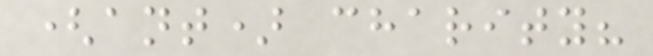(ant) charity?
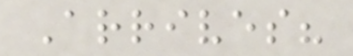Arrives?
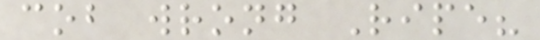cob wrong Ripe?
